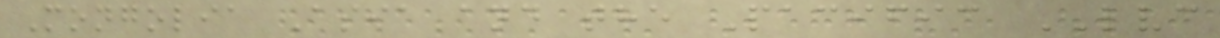Mongolia Asia and the Pacific LVC
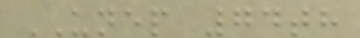UNEP 74th
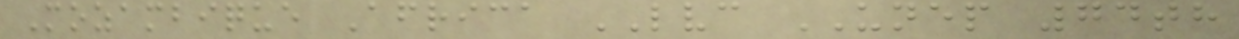Mozambique Africa LVC UNEP 74th
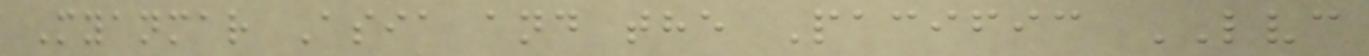Myanmar Asia and the Pacific LVC
